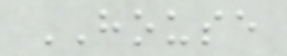HOUSE
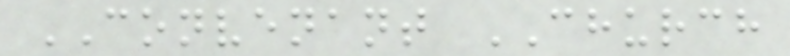CONVENANT CHURCH
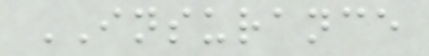INSURANCE
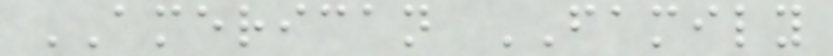AMERICAN FAMILY
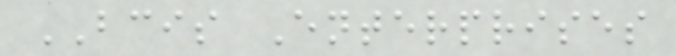BCIS Enterprises
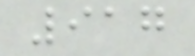917
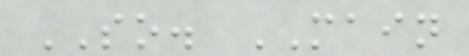SO. MAIN
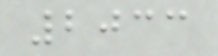2033
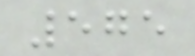575
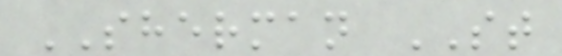SHERMAN ST
